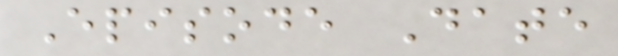Episode Date
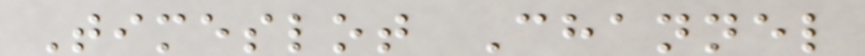Timeslot Channel
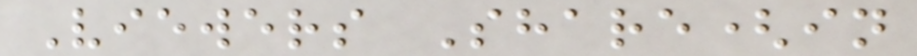Viewers Share(in
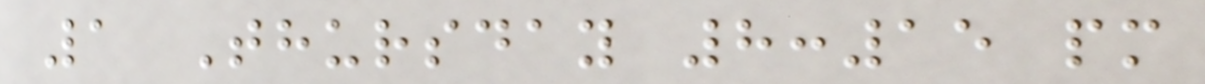1 Thursday 8:15 pm
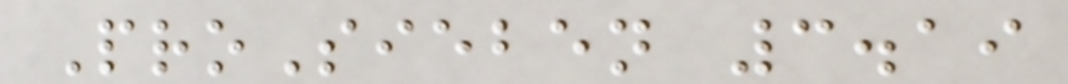ProSieben 3.19
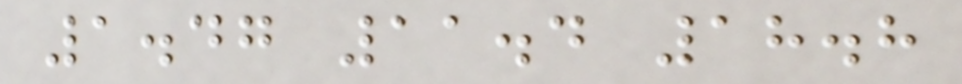1.47 11.4 18.8
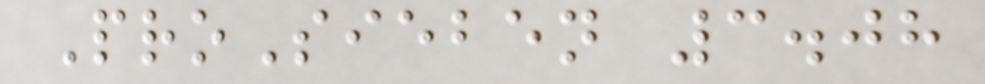ProSieben 3.08
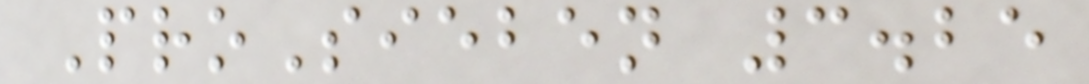ProSieben 3.25
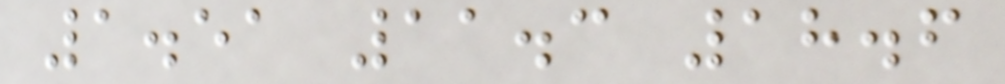1.51 11.3 18.6
